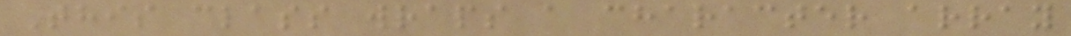This class wraps a character array
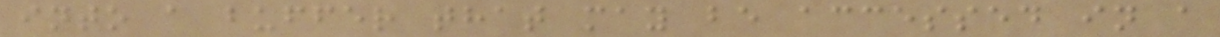into a buffer that may be accessed in a
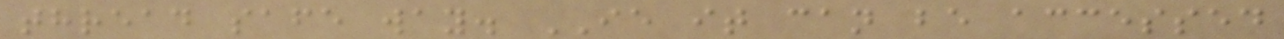thread safe way. IE it can be accessed
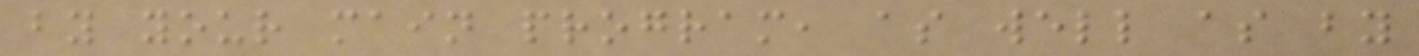by your main program, as well as by
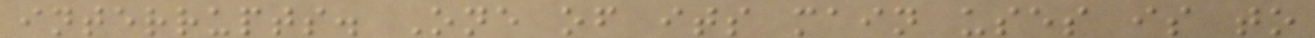interrupts. One of its main uses is to
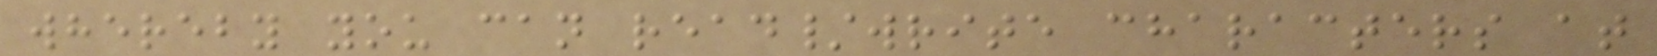whereby you can read/write characters at
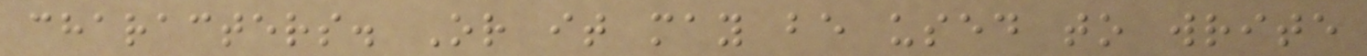characters. Or it may be used to write
